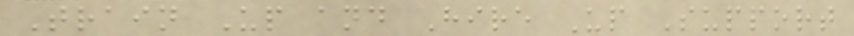Train Up and Hire Up Support
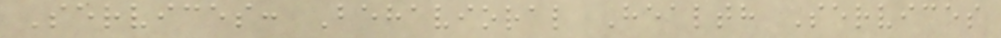Services: Behavioral Health Services
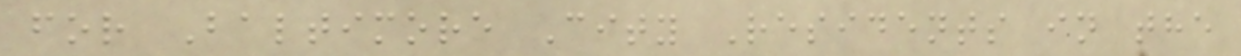for Baltimore City Residents in the
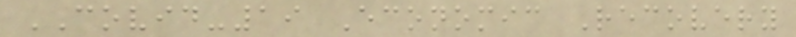COVID-19 Economic Recovery
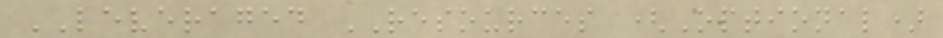LEVERAGED RESOURCES (Optional)
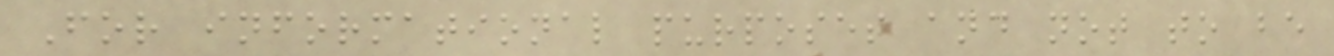For informational purposes and not to be
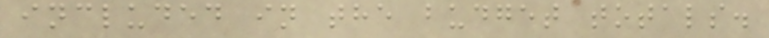included in the budget totals.
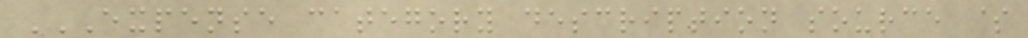EXPENSE CATEGORY DESCRIPTION SOURCE $
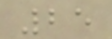25
